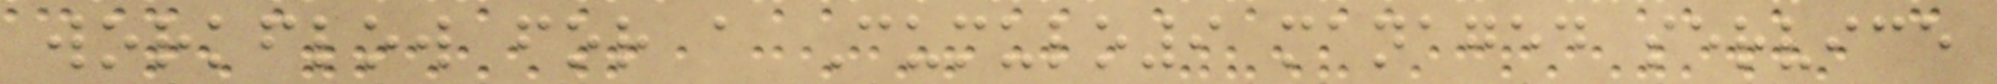workflow for a Cumulo9 managed service
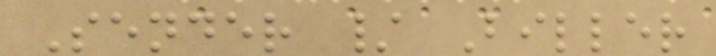Sender / Biller
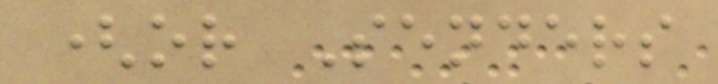(or Senders
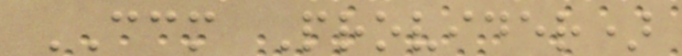CCM Provider)
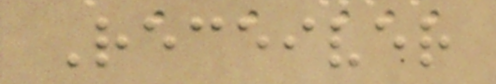Receiver
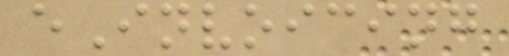eInvoicing
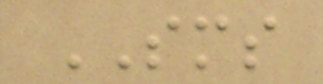SMS
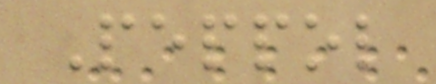Peppol
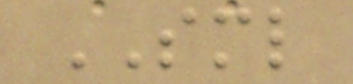SML
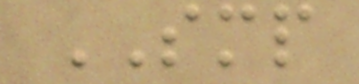SMP
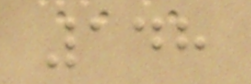148
